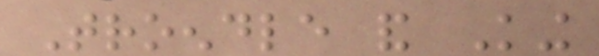Troendle and King
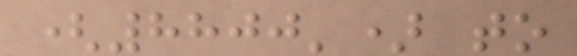(8800') to
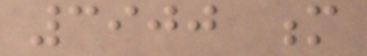3900 m
